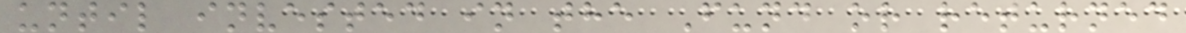until invested in the Fund or returned
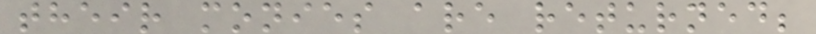their monies are returned;
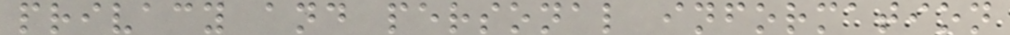privacy and personal information
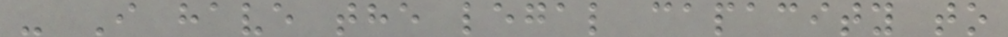- I have the legal capacity to
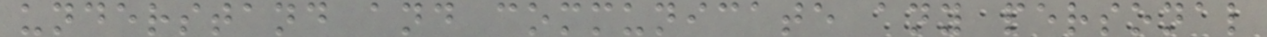understand and communicate any personal
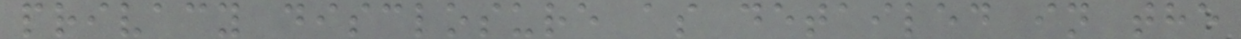privacy disclosure as detailed in the
